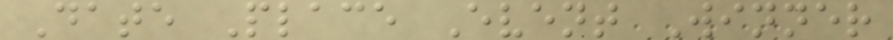Date Place Event Winner
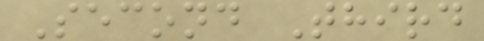Second Third
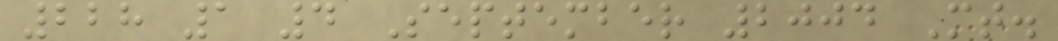228 1 4 September 2004 Mt.
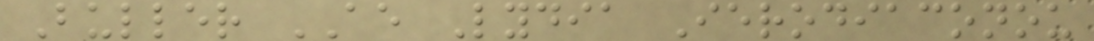Buller AE Lydia Ierodiaconou
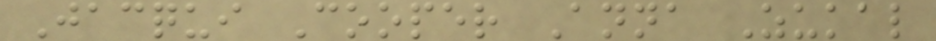Jacqui Cooper Anna Zukal
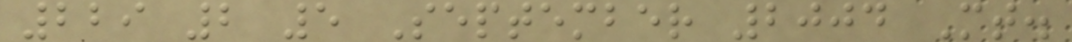229 2 5 September 2004 Mt.
